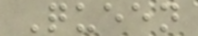Queen
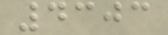4303
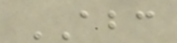ABC
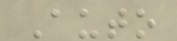Auto
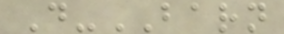D-BARN
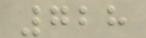728
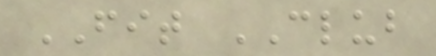FIT CLUB
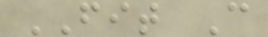FIT C
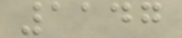1147
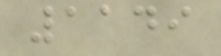1149
